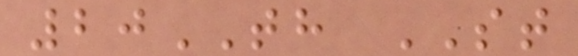20TH ST
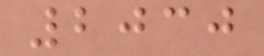2030
